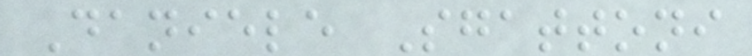Daniele Sgattoni
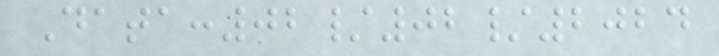Data:02/02/2024
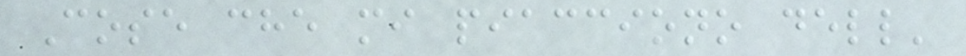Cose che mi piacciono dell'
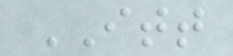ITT
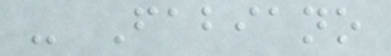- Fabiano
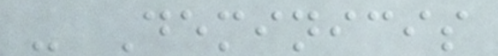- Deminicis
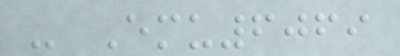- Emu6069
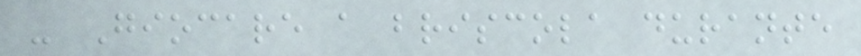- Giocare a briscola durante
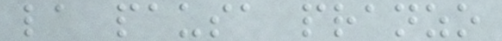la pausa pranzo
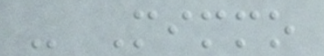- Mimmo
